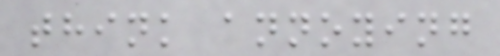think annoying
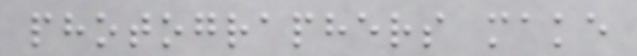photographers make
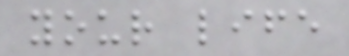your life
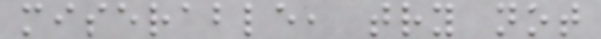miserable, try not
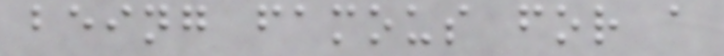being famous for a
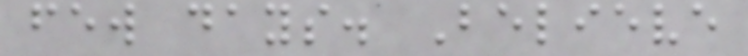few days. Believe
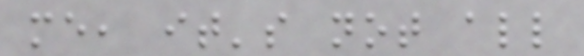me, it's not all
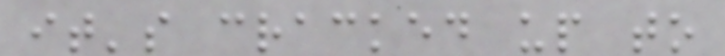it's cracked up to
